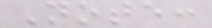Note:
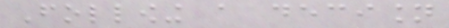Following a decision
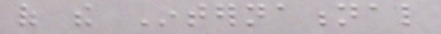of the International
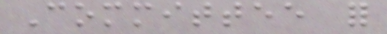Committee for
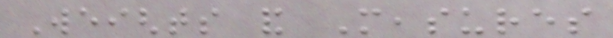Weights and Measures
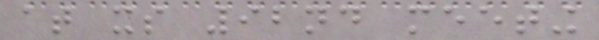at its 92nd meeting
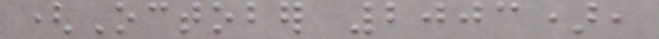(October 2003),
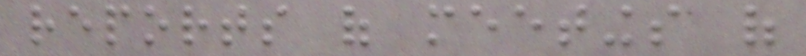reports of meetings of
